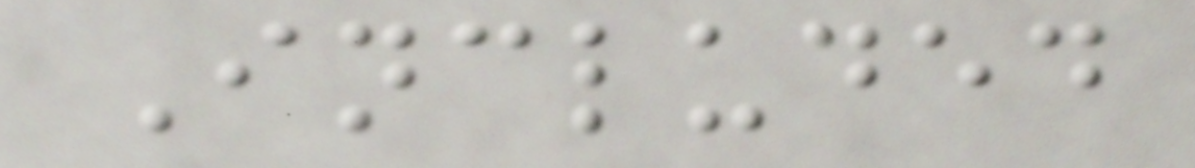Included
